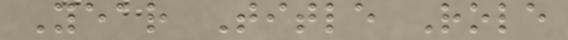Year Title Role
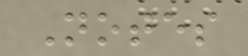Notes
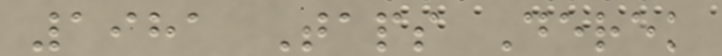1981 Taps Derek
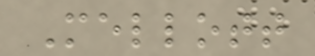Mellott
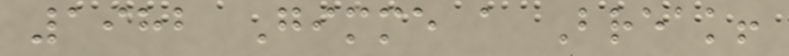1982 Gimme a Break!
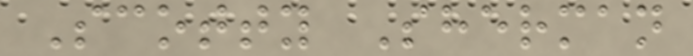Scotty Sherman
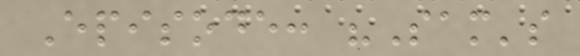Episode: "Sam's
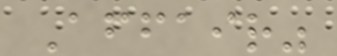Affair"
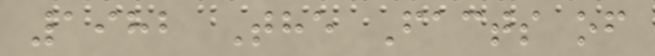1982 The Facts of
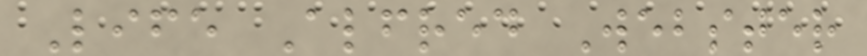Life Alfred Webster
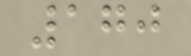170
